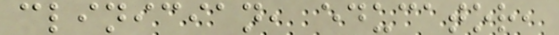clinician, educator,
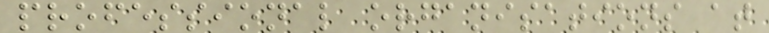professional organisations at
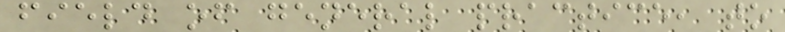field of general practice, to
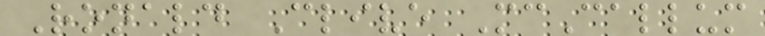Ronald Clive McCallum
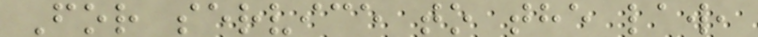For service to the law,
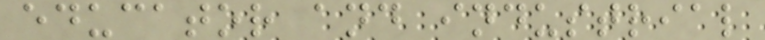educator and industrial
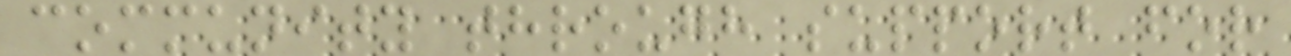community through support for
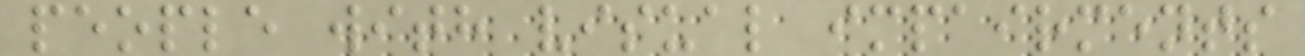people with visual impairments
